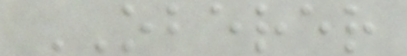OBERER
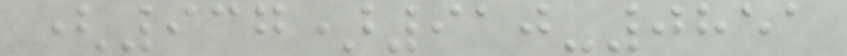(937)910-0851
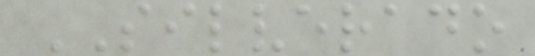SILVERADO
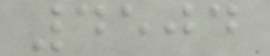4504
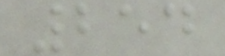254
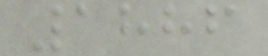1886
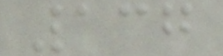137
